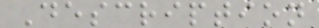Description
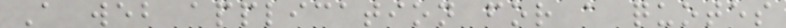A web application for a quotes
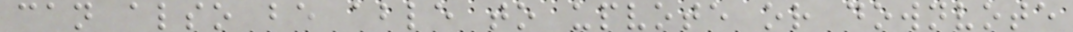can also be able to upvote or downvote
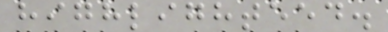highlighteed.
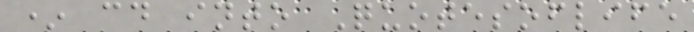* cd into Quotesoflife
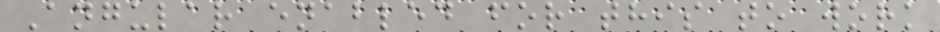Angular enabled for this to work
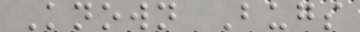Known Bugs
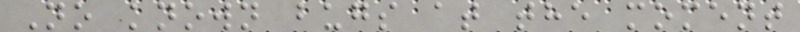No known bugs at the moment
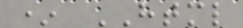* HTML
